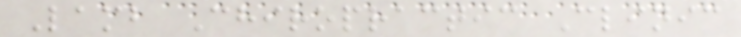Lamb Chiropractic Clinic
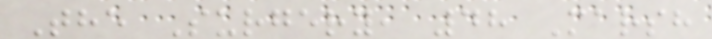The Surgery, 48 Marsh
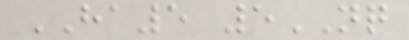HA5 5NQ
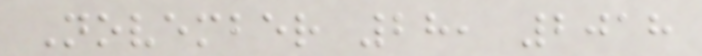November 28, 2018
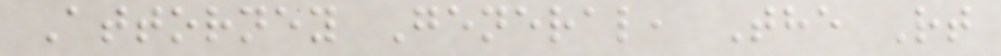Attorney General, The Rt
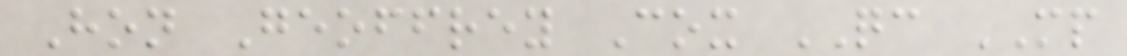Hon Geoffrey Cox QC MP
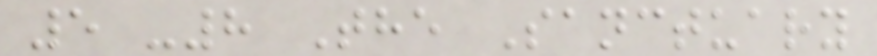5 -8 The Sanctuary
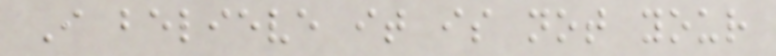I believe it is not your
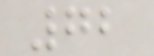72
